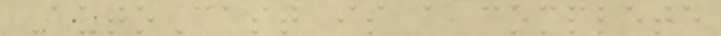AutoCast is a complete
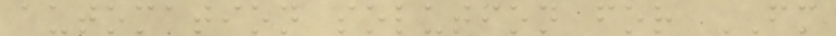automation solution for FM
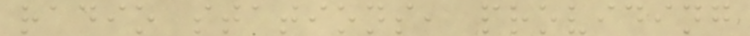radio stations, providing
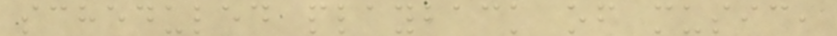scheduled playback of music,
